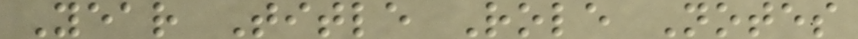Year Title Role Notes
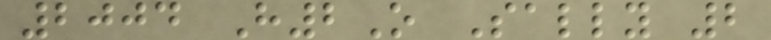2004 H2O Sally 2
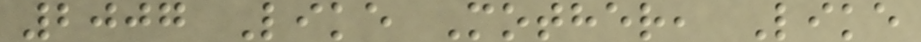2007 Like Mother, Like
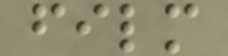film
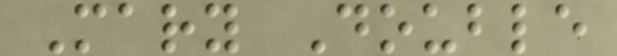Mary Double
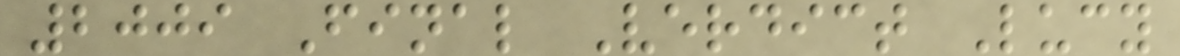2009 Final Verdict Lucy
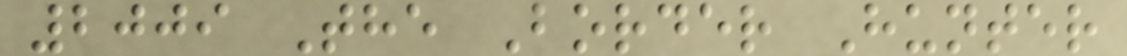2009 The Border Hunter
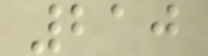210
